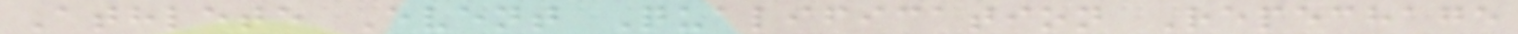Athlete Event Qualification Repechage
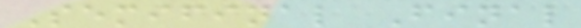Semifinal Final
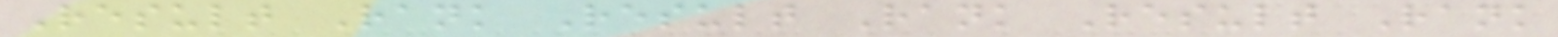Result Rank Result Rank Result Rank
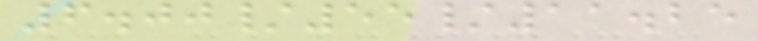6.00/55/11.25
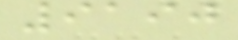9190
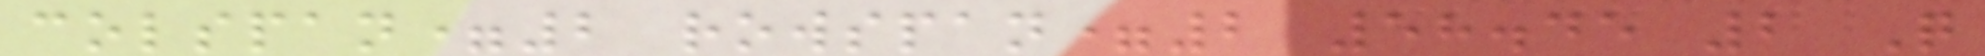colspan=2 rowspan=2 58.45 2 Q
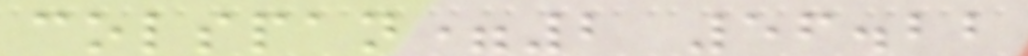colspan=2 56.22
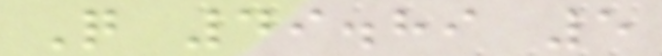Q 49.89 5
